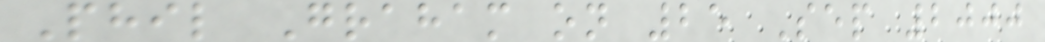Phil Graham on 25 Sep 2000
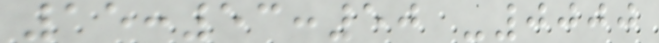15:53:50 -0000
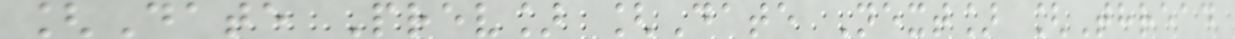[Date Prev] [Date Next] [Thread
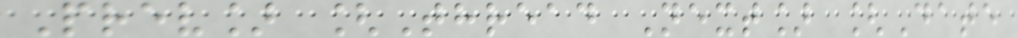Prev] [Thread Next] [Date
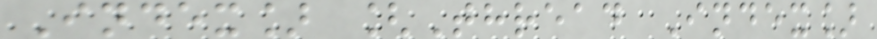Index] [Thread Index]
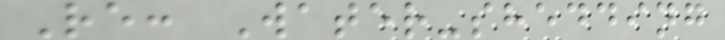Re: Water-shedding
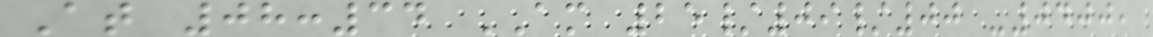At 08:34 AM 25/09/00 -0400,
